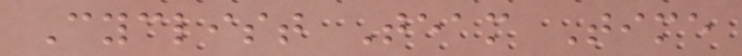Cyclist Team Time
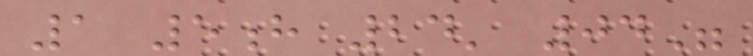1 5h 24' 04"
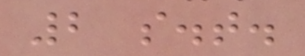2 s.t.
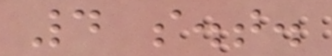4 s.t.
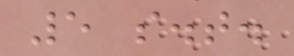5 s.t.
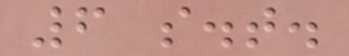6 s.t.
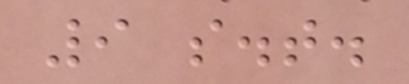9 s.t.
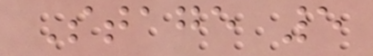Stage 5
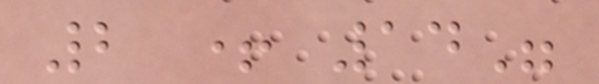2 + 14"
